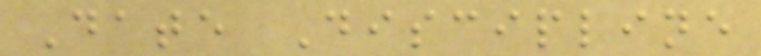Date Discipline
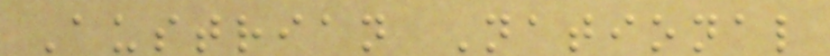Austrian National
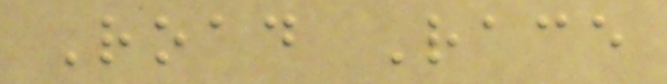Road Race
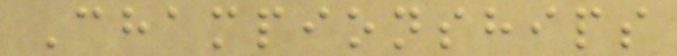Championships
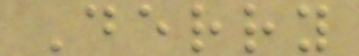Derry
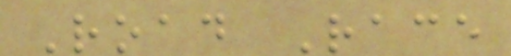Road Race
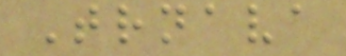Trnava
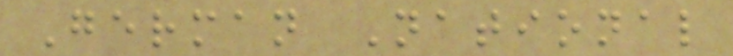German National
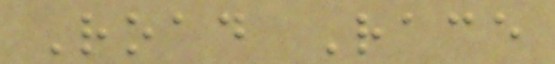Road Race
